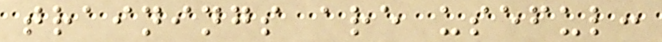trainings are useful:
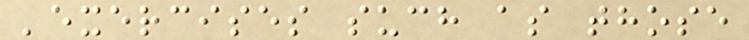'exercises such as those
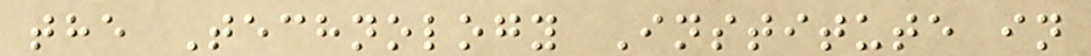the Technology Institute in
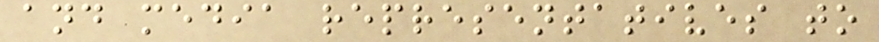and media representatives to
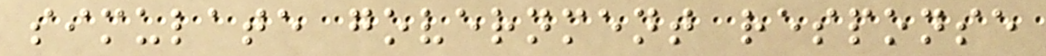simulate government response
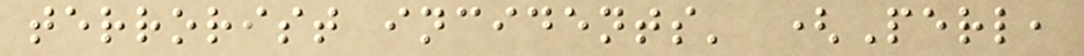terrorist incidents' (Perl,
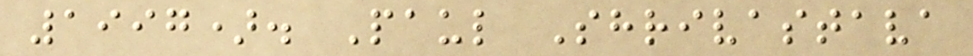1997). Paul Shrivastava
